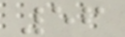56
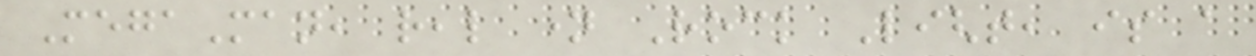MegaMan, real name Rock Light, is a
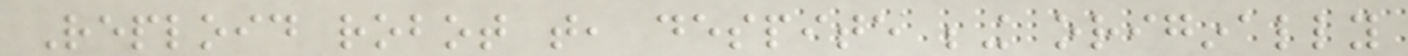Reploid robot that, despite being originally
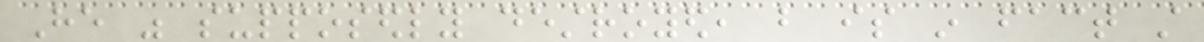He was supposedly destroyed, but is in fact still
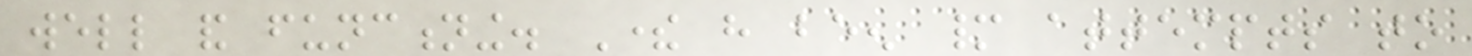well and functioning. There have been many attempts to
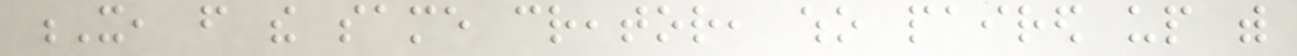X, from the same creator, who paired up with
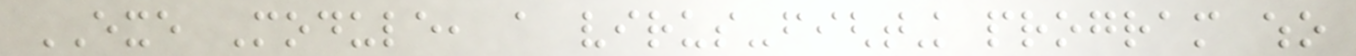EXE Module, a virus-fighting program who
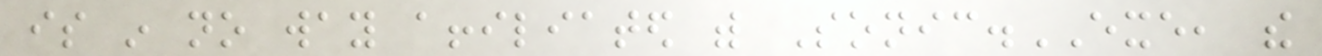is in no way affiliated with Sonic.EXE, the
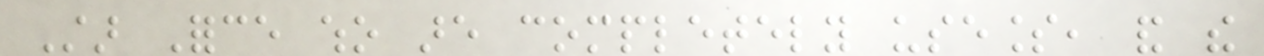Star Force who are completely useless, and the
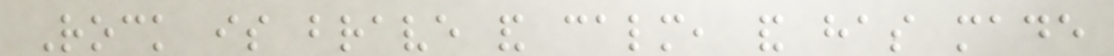Rock is brave and calm, and has made
